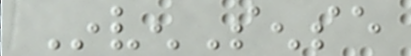InvenSense
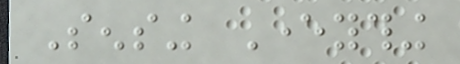Sensing Everything
